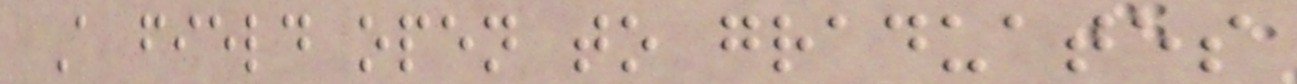A field open to graduates
